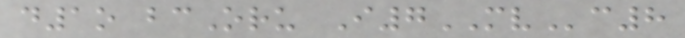d1o bcOru I7MVc8
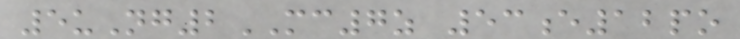5uNg2MC7z 53e12po
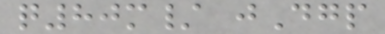q80m/ jDgp
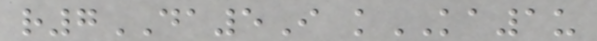r7DA5I kKA1u
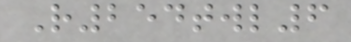R254twl6
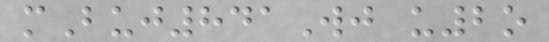mBuj841Wj u2o
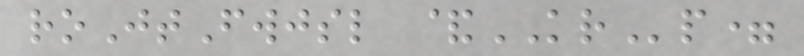roJtFwjsl &KRp=
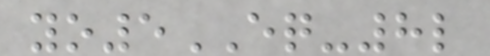yo5EQ-8l
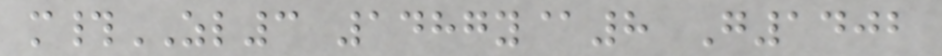m#ZL3 1487y@8 G1402
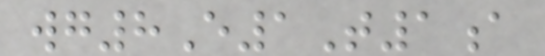wg8E1T1a
